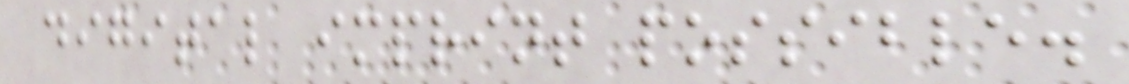digital imprint possible.
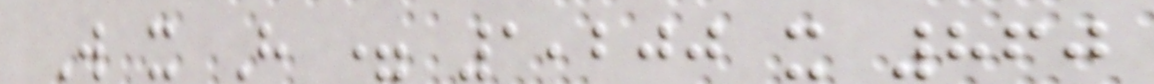W x H = 1,200 x 860
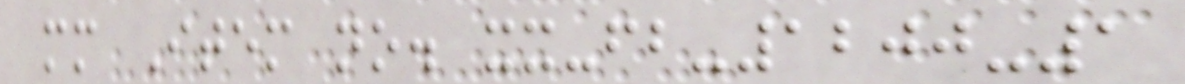mm Item no. xx-fb-1200-1
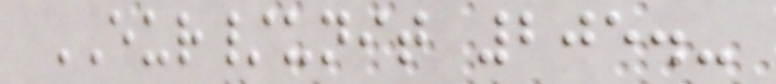EUR/unit 205.-
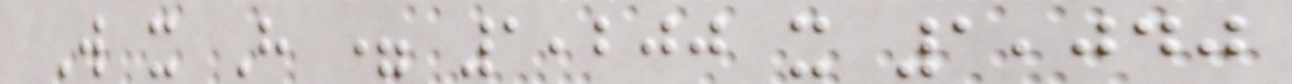W x H = 1,200 x 1,040
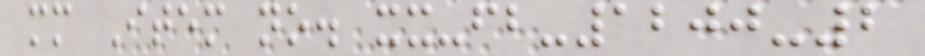mm Item no. xx-fb-1200-2
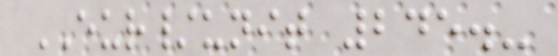EUR/unit 245.-
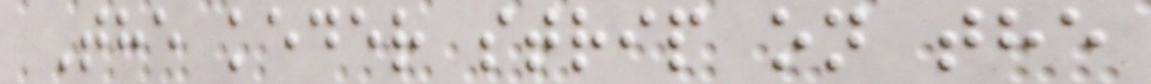The keder strip on the
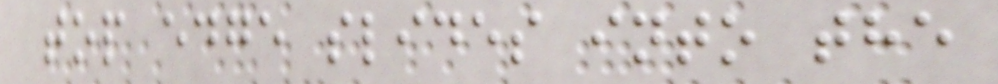top edge slides into the
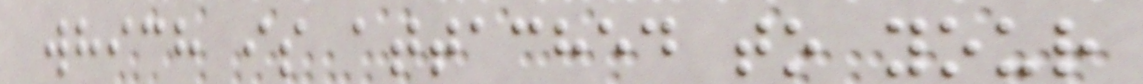which is attached to your
